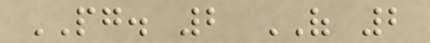PG. 2 OF 2
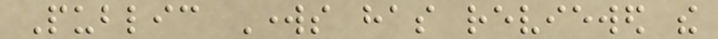Public Works has reviewed the
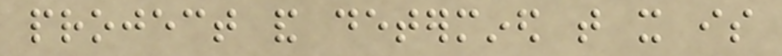project and determined that it is
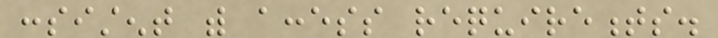consistent with access requirements.
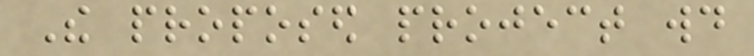The proposed project would
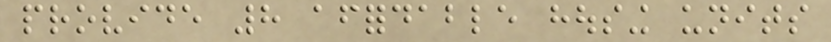provide 8 affordable housing units
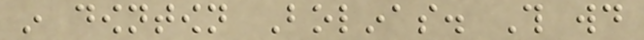in downtown Bolinas. This would
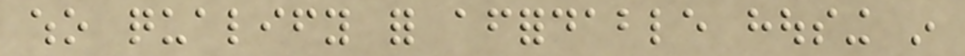who qualify for affordable housing in
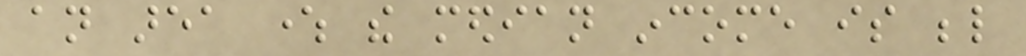an area where the median income is below
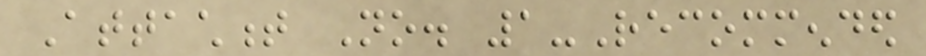Attachment No. 1-Recommended
